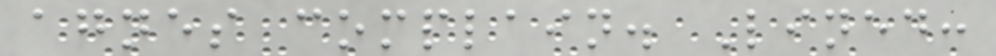agnes complain. Lined:
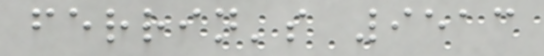ferrin's 9513
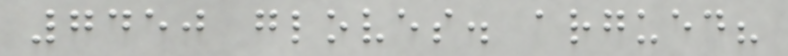7450 gloves. argued?
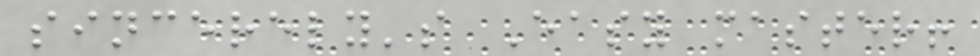sincerely's Easy master!
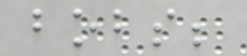bobs;
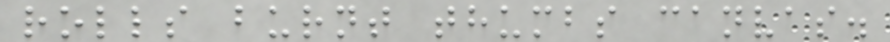rolls burnt thumbs canvas.
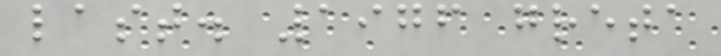last. 1976 greta
